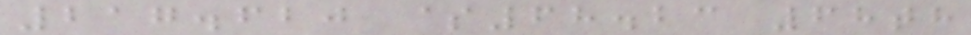217.620 $68.23 68th
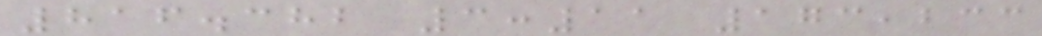816.382 3:11 173,233
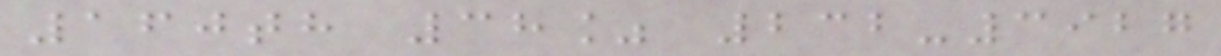160th 38% 232-3927
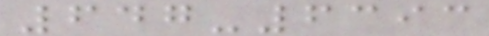647-6393
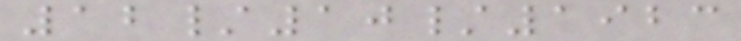12/10/1923
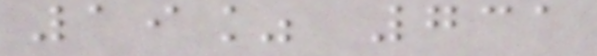19% 731
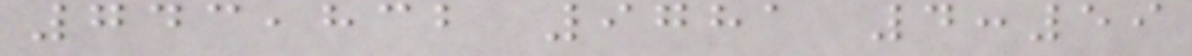743,832 9781 4:59
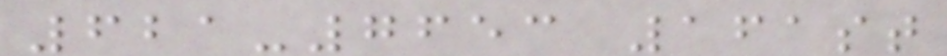621-7653 161st
